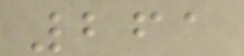261
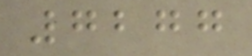7277
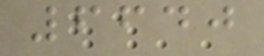6640
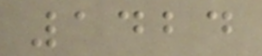1424
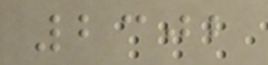2302
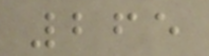265
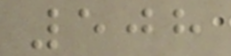508
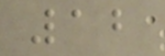12
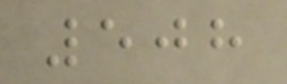508
